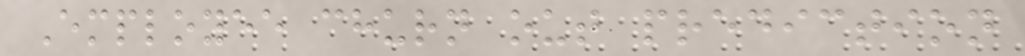Employee churn out prediction
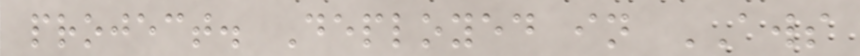project. Deployed in AWS
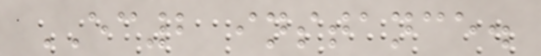EC2 instance.
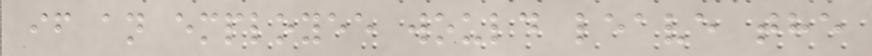if an employee would leave the
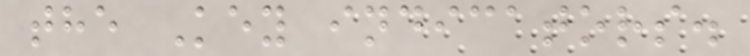the Key indicators.
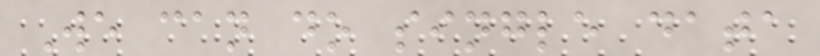We can do single data
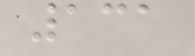131
